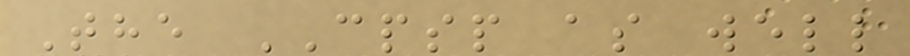The CPSP as well
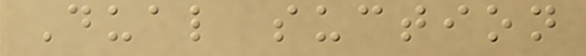Dual suction
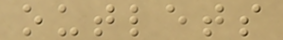outlets
